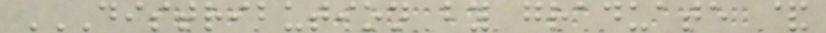DISTRIBUTION BY GRADUATE &
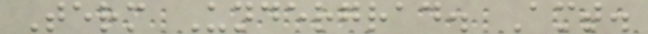Term Undergrad. Amt.
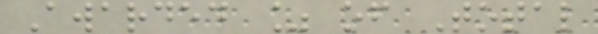Awarded % of Total
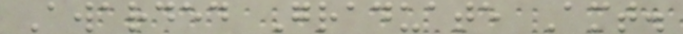Awarded Graduate Amt.
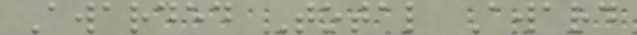Awarded Total Award
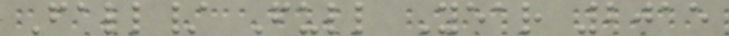Fall/ Full Year 2015
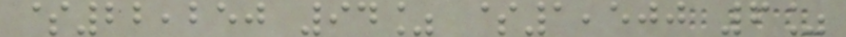$22,250 94% $1,500 6%
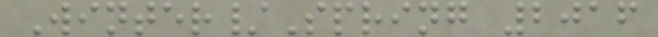Winter/Spring 2016
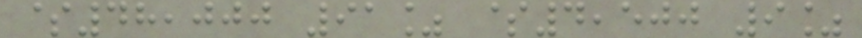$48,000 91% $4,500 9%
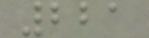221
